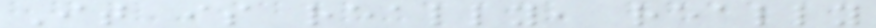It is really, really
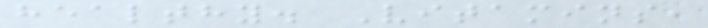healthy. Vitamins,
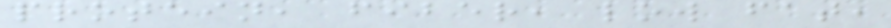protein, fiber, low fat,
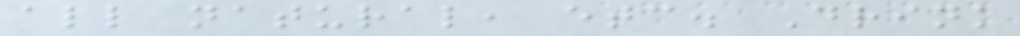all natural, etc. Drink
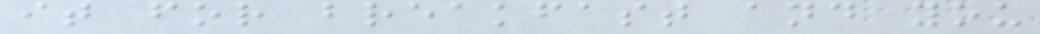it for breakfast and you
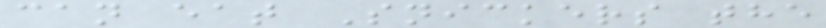can eat Snickers the
